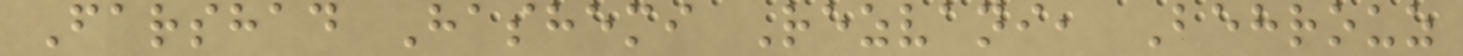Farshad Hashemi Rezvani, Behrouz
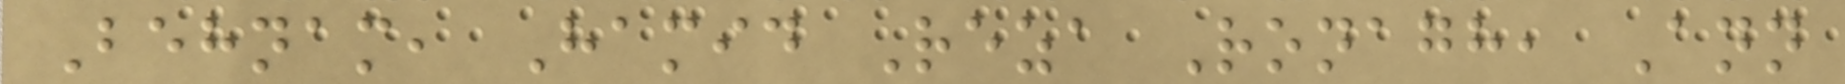Behnam, Hamid Reza Ronagh, Ann
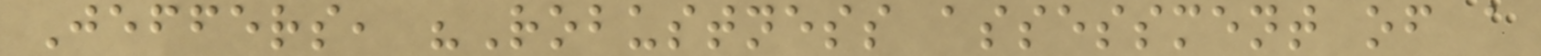Jeffers, "Robustness assessment of a
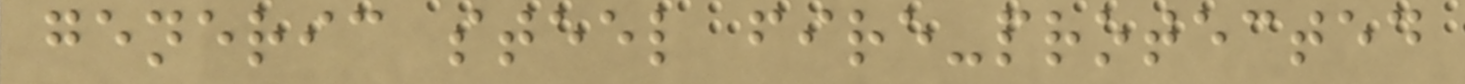generic steel fire-protected
